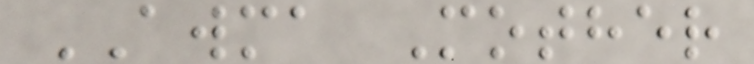AWMA Mother
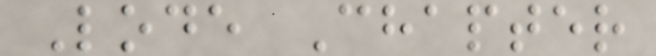Lode Chapter
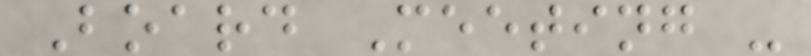Board Meeting -
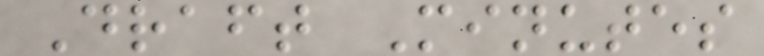Draft Minutes
